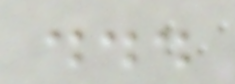...
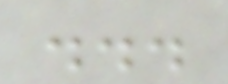...
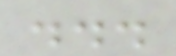...
